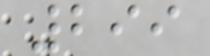299
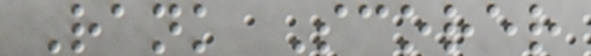Rank Scorer
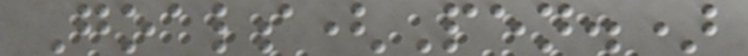Goals(Pen.)
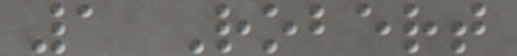1 Robert
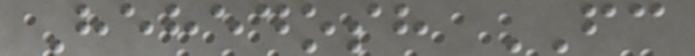Hehedosh FC
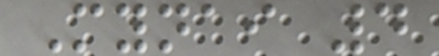Mynai 4
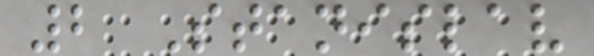2 Stanislav
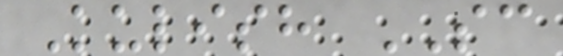Kulish SC
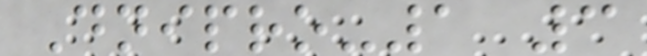Dnipro-1 3
